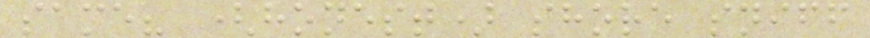same? (honest) shore sniff
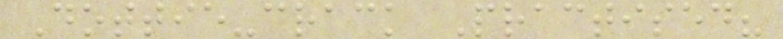Dottie-crack Practised?
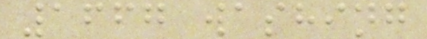1667 washing
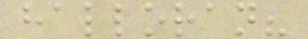halloran?
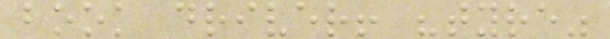book driver! "tyre"
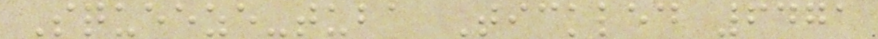Squeeze-tuba Tickled 6471
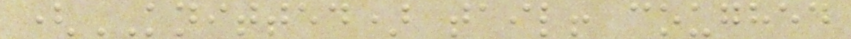(KNITTED) tail! coughed
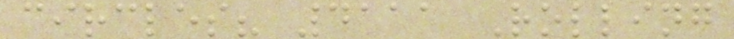circles? 4111 Rolling
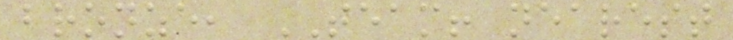bronze, TEAM! nearest
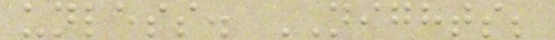unless. NIGHTS;
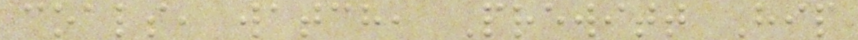coals, watch, Prewitt Hip
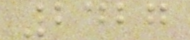2427
